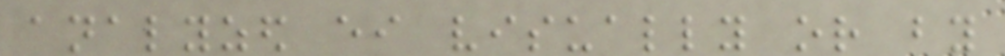analyzed either visually or by
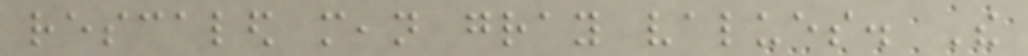rescaled mean gray values. The
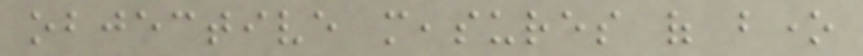objective measures of bone
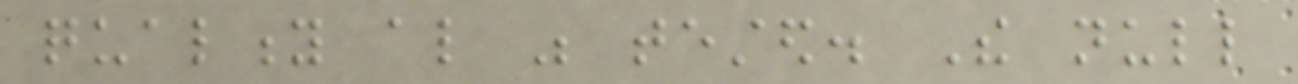quality also was tested. The null
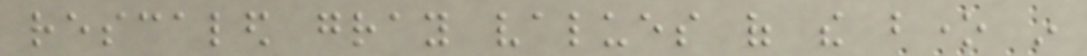rescaled gray values of the bone in
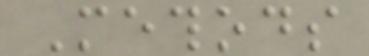Methods
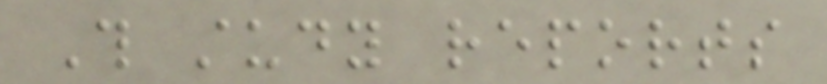This study reports
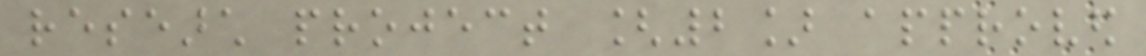research project [2] approved
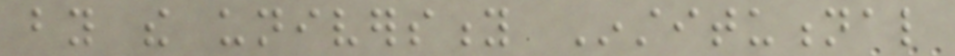by the university Institutional
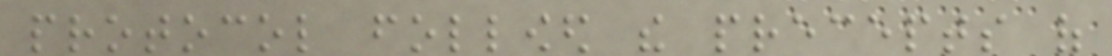protocol followed the precepts of
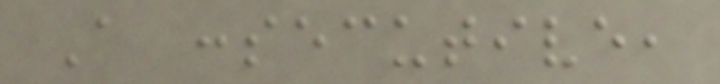A consecutive,
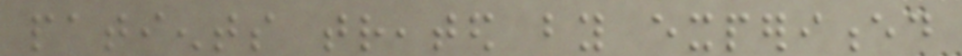patients treated by experienced
